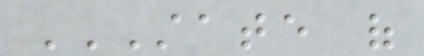STATE OF
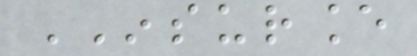INSURANCE
